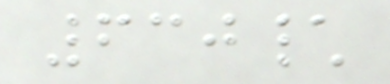630\
